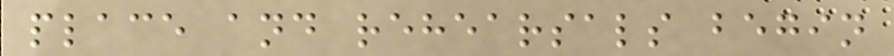place and rehearsals begin
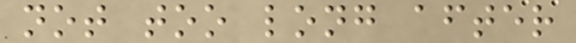not too long after
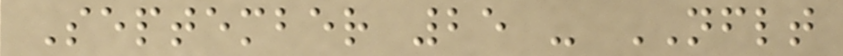September 25 - NFLT
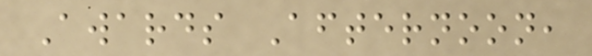Awards Afternoon,
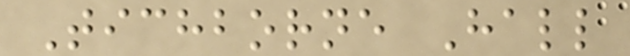Tichborne Hall
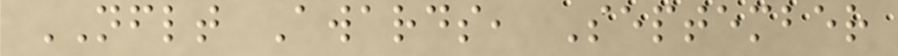NFLT Awards, September
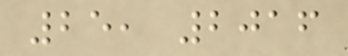25, 2016
